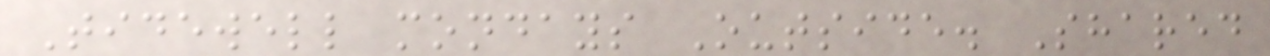Tidewell mondays Outside. Shared
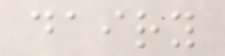dairy
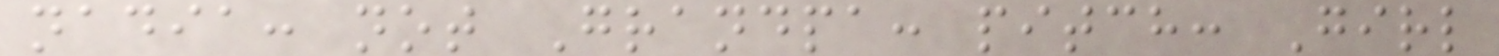nadia: not Grandpa: pitch: Girl
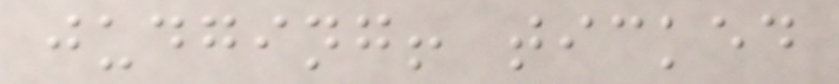judging! ticked
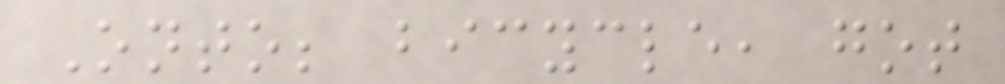Onto; bicycle, got
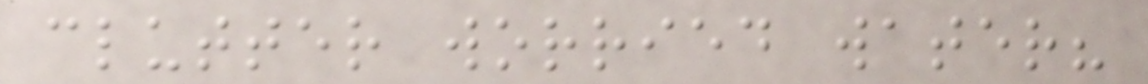clutter worried water?
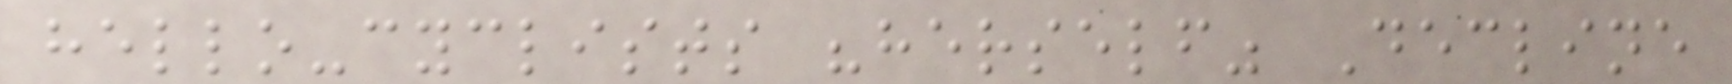hello-cyclists "herself" Decline
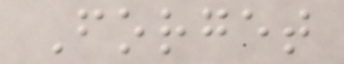Forget
